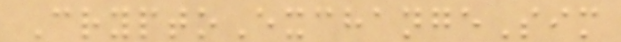CryptoExchangeSim
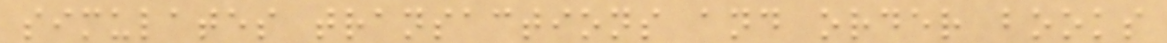simulates transactions and order books
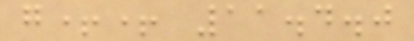g++ 11.4.0
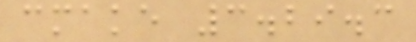cmake 3.29.3
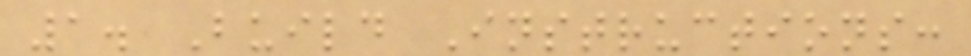1. Build Instructions:
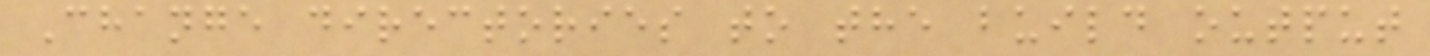Change directories to the build output
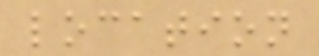location
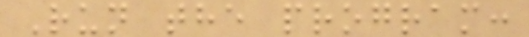Run the program:
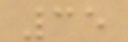35
